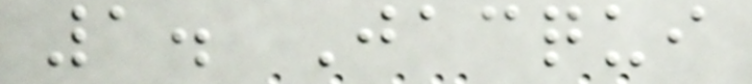1. Jacqui
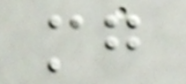mg
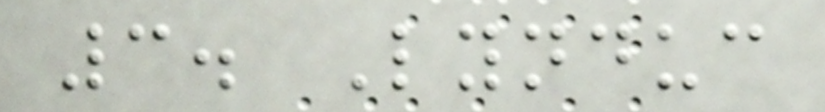3. Lynduc
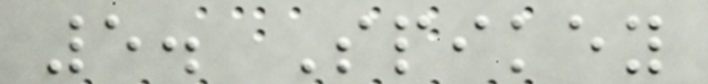5. Spikey
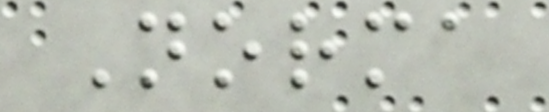Norma
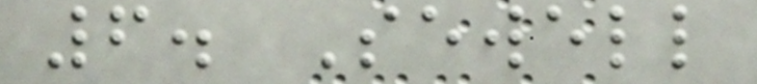6. Sewell
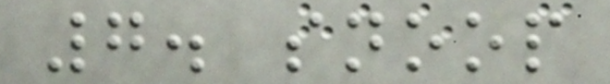7. snoop
